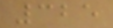325
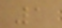1
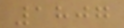1807
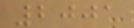2001
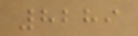8289
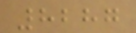8287
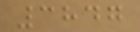3847
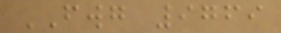FWG 9769
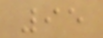95
